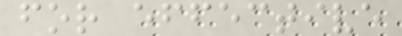for effective
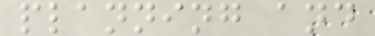planning and
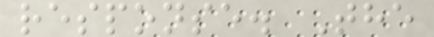response. The
